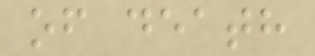of death
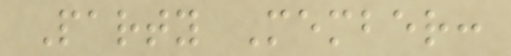Party Member:
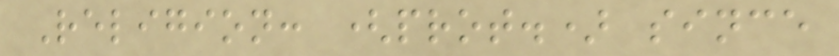Religion: (prot.) since
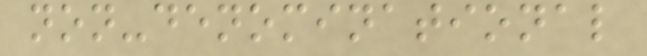non-denominational
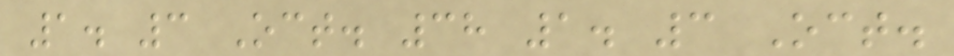1. 3 Oct. 38 1. 3 Oct.
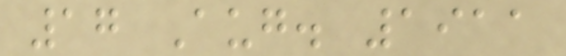17 Aug. 1911
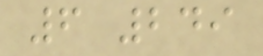6 249
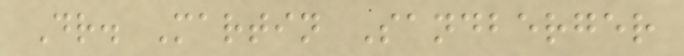Dr. Martin Sandberger
